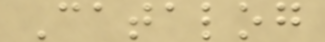Catalog
